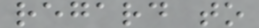regard to
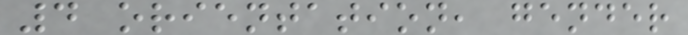4 orientation, gender
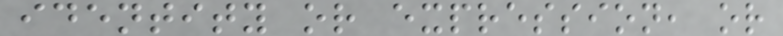identity or expression, or
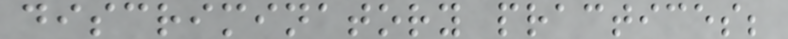discriminatory practices;
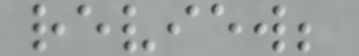review;
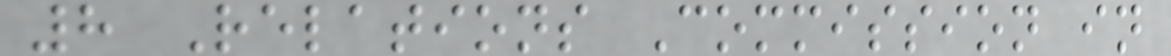8 Relations Commission in
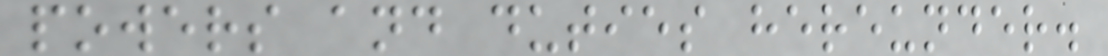powers and duties hereunder.
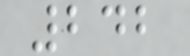242
